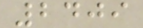2409
